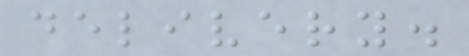delivery.
